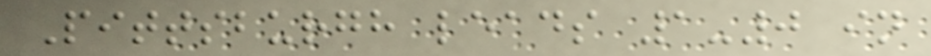Pittsburgh leads 1-0 in
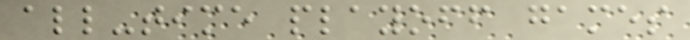all-time playoff games
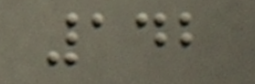142
